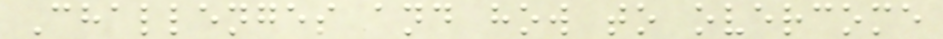Challenges and how to overcome
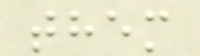them
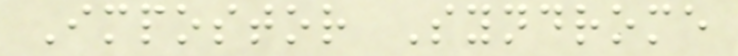Impostor Syndrome
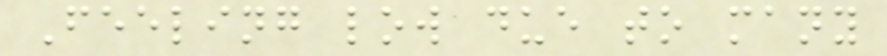Feeling low due to many
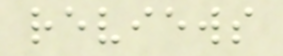reviews
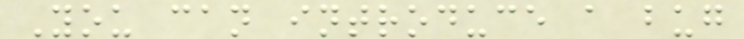You can introduce a bug
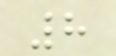8
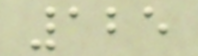125
